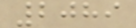2089
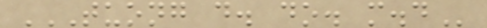TUONG D. DO. M.D
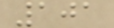101
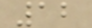12
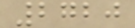2720
